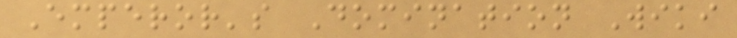Emperor's Domination Wiki
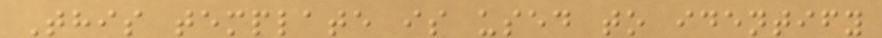This template is used to identify
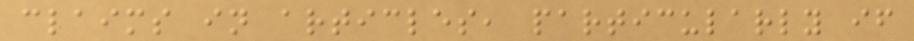claims in articles, particularly if
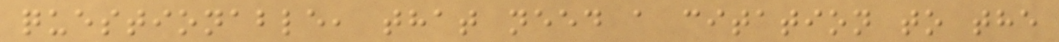questionable, that need a citation to the
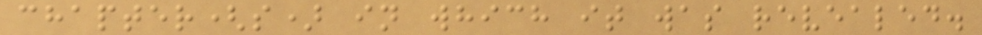chapter(s) in which it was revealed.
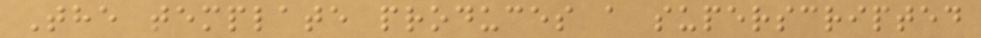The template produces a superscripted
